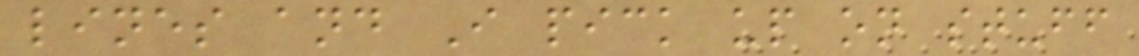lines and I pick up on stuff
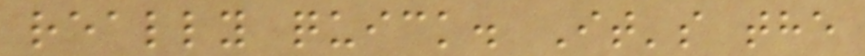really quick. It's the
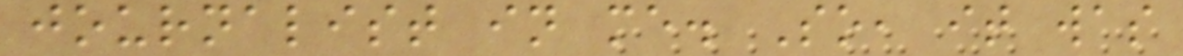journalist in me. So, it was
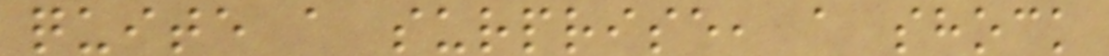quite a surprise, a shock
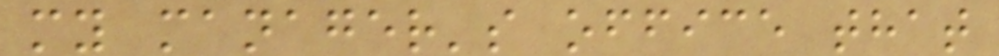my manager's office that
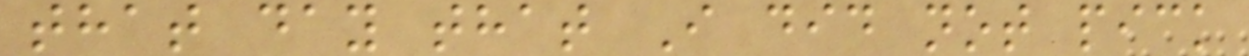that day that I did not pick
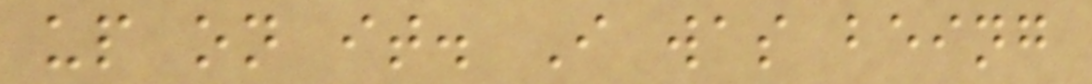up on it. I was being
